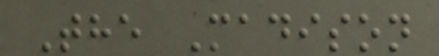The Madison
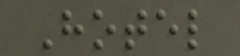Hotel
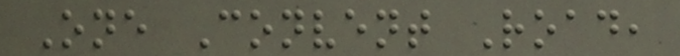One Convent Road,
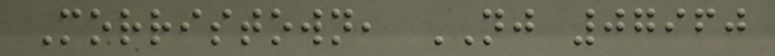Morristown, NJ 07960
